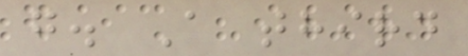g. A third
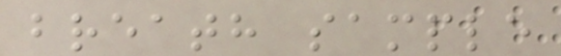breath sample
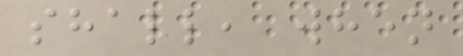shall, when
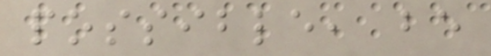possible, be
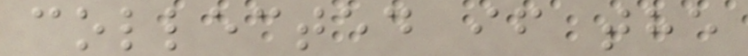collected if the
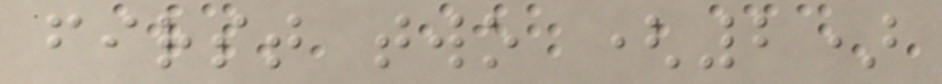first two (2)
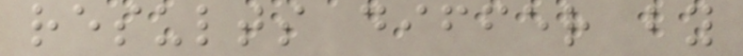results differ by
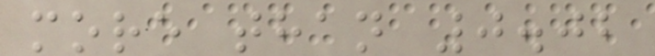more than 0.02
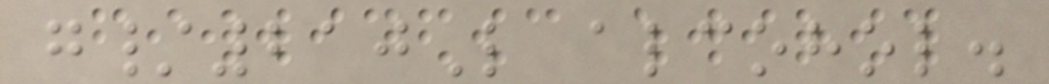g/210L alcohol.
